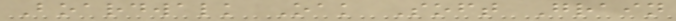Boardwalk Oak Soft Grain
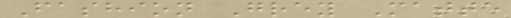Fashion Grey Matte
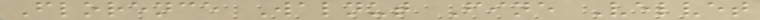Florence Walnut Fine Velvet
